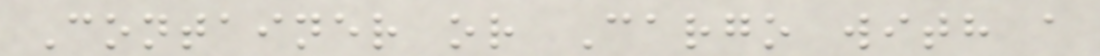Container or Cargo with a
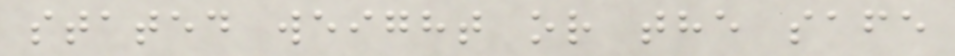stated weight or the safe
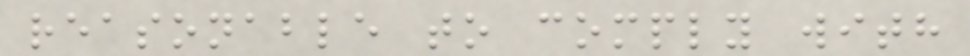reasonable to comply with
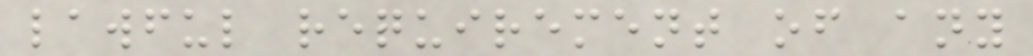lawful requirement of any
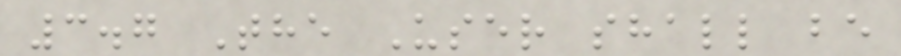3.7 The User shall be
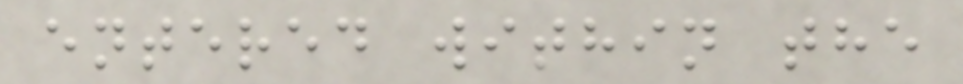entered within the
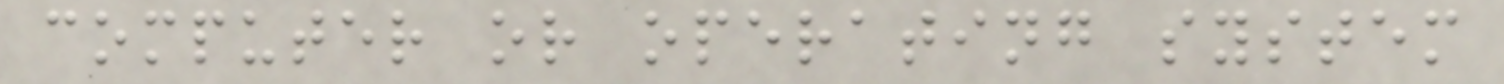computer or operating system
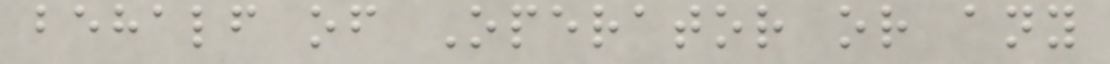behalf of Operator or any
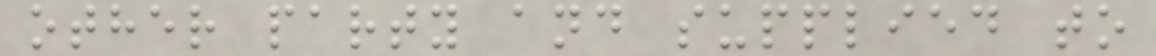other party and supplied to
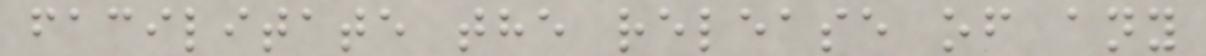facilitate the release of any
